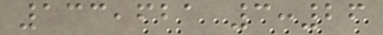133,621 3:26
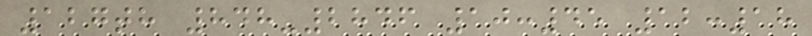127th 848-2846 10:45 12:18
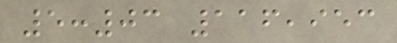5:03 116,953
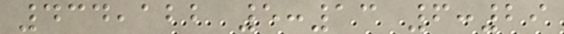434,122 5:13 6:29
